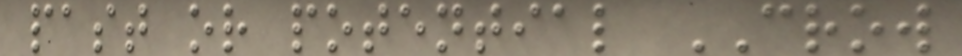past or potential CROW
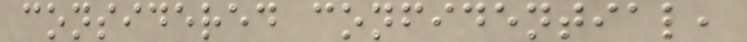considered confidential,
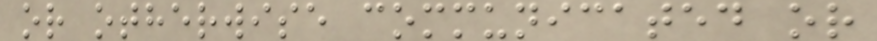or otherwise communicated or
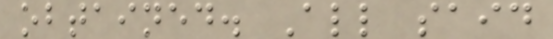obtained. All said
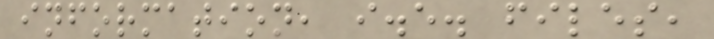information, i.e. files,
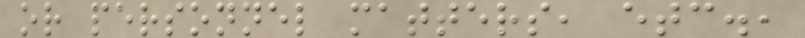or personnel matters, etc.,
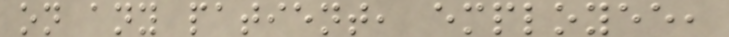on any patient, employee,
